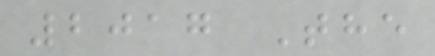2017 The
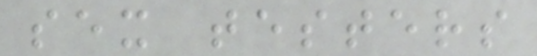sex testers
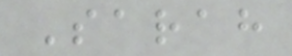Sarah
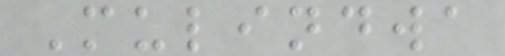Mulindwa
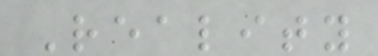Reality
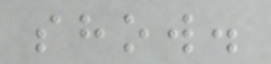show.
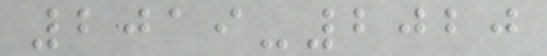2019-2020
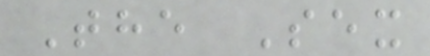The Sex
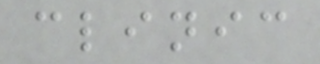clinic
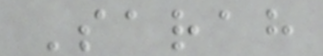Sarah
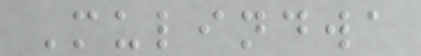Mulindwa
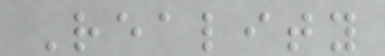Reality
